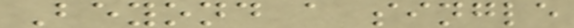Beyond a single
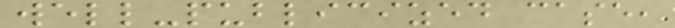well-publicized case,
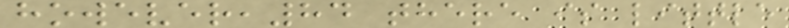however,84 there is little
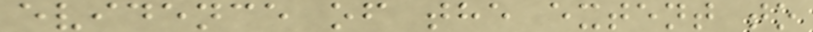evidence of the extent to
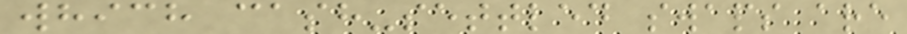which cash-settled swaps are
